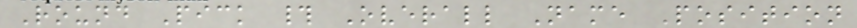Round Pick # Overall Name Position
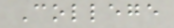College
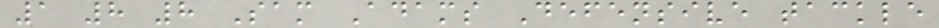1 8 8 Sam Adams Defensive tackle
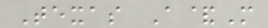Texas A&M
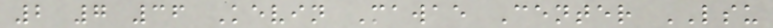2 7 36 Kevin Mawae Center LSU
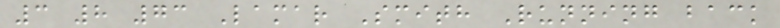3 8 73 Lamar Smith Running back
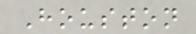Houston
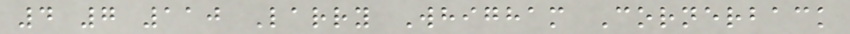4 7 110 Larry Whigham Cornerback
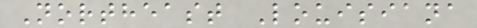Northeast Louisiana
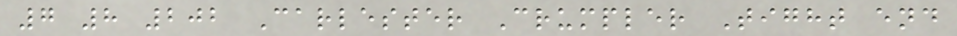7 8 202 Carlester Crumpler Tight end
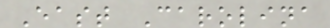East Carolina
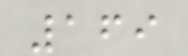169
